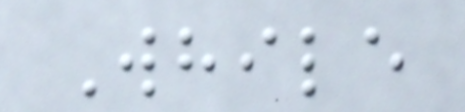While
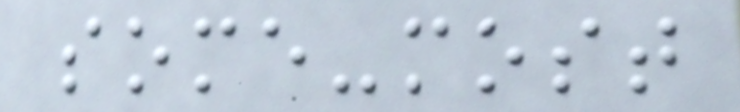some-most
